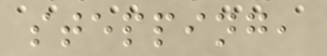stepping,
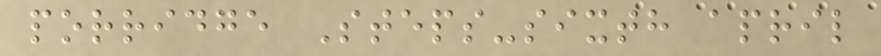porridge Steps-sixth april
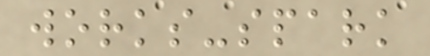works-spark
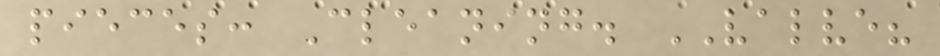pieces: Cleaning. VALVE?
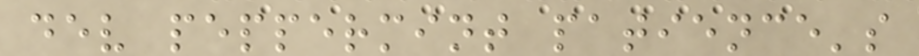dev peppermint patience's
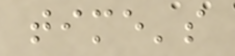time's
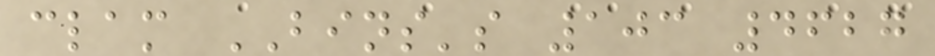clam BINS's 103 4627
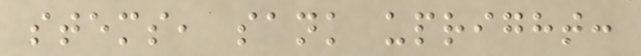stems, sank upright:
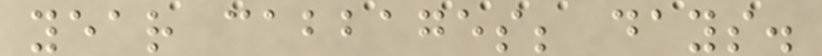year cabbages; days.
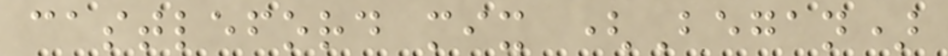castleford mix (Began)
